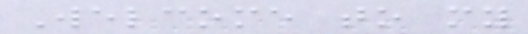Welcome to my
